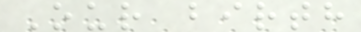Our birth
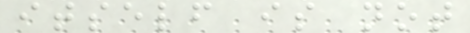itself is not
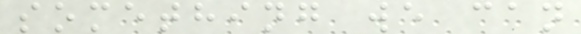something we can
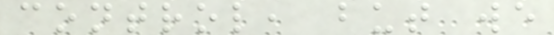control, but we
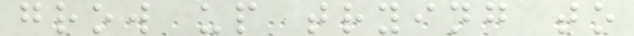grow up trying to
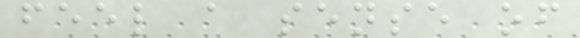feel a sense of
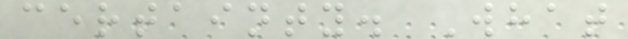certainty. What
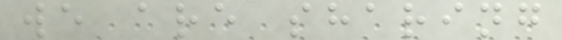we are sharing
